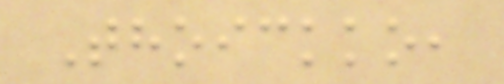Thoickko,
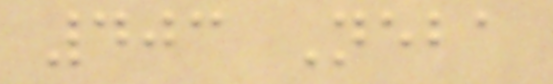403 Neba
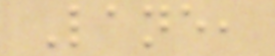Lane,
